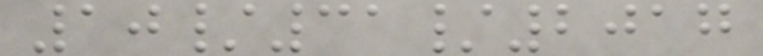10/31/2017
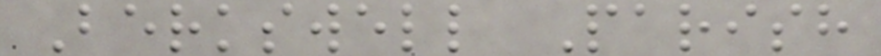Berkswell Parish
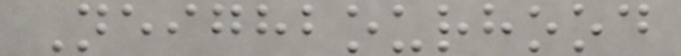Neighbourhood
